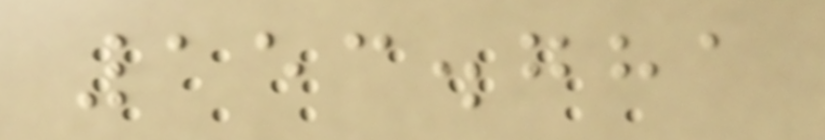153.781
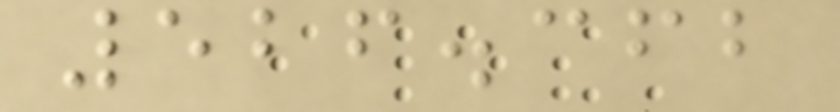526.362
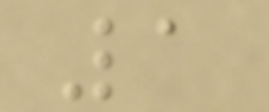1
